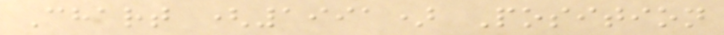Chart (1991) Position
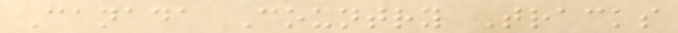Canada Country Tracks
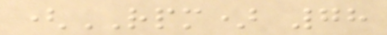(RPM) 78
